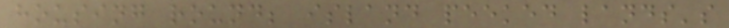housing round; island peeked lands's
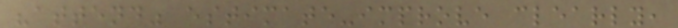"attend" estimate-improve clearly,
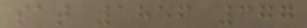sat 1856 377
